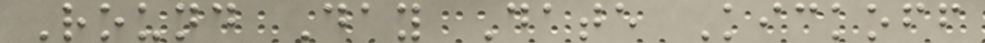Round Day Date Kickoff
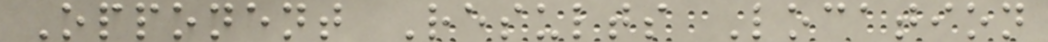Opponent Results Location
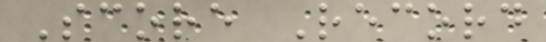Score Record
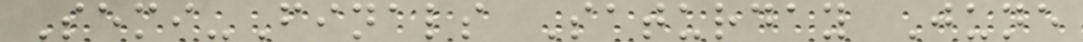Semi-Finals Saturday June
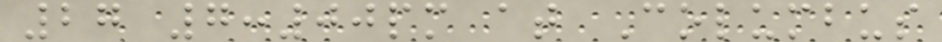27 7:00pm at Columbus
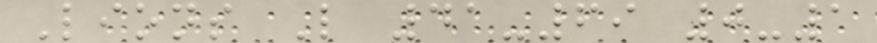Lions L 41-69 0-1
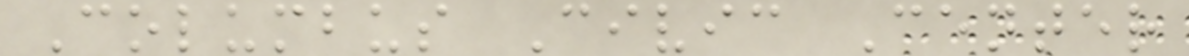Columbus Civic Center
